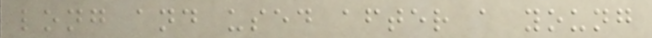long and used after a young
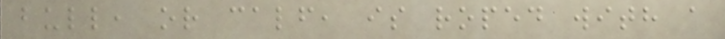bull, or calf, is roped with a
